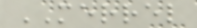MERREL
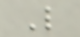L
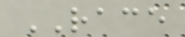RACE
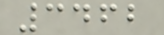3462
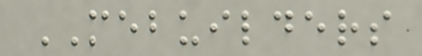MEBUILDERS
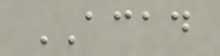ACAD
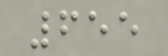655
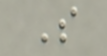S
